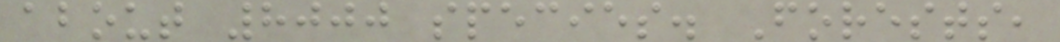about 8000 species. Forests,
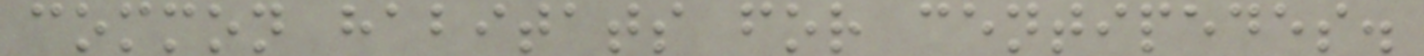common habitats for centipedes.
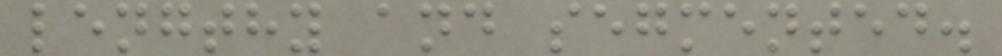lengthy and segmented.
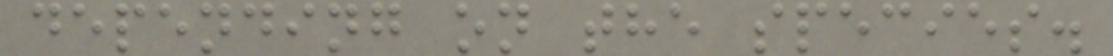depending on the species.
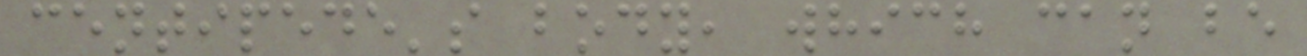centipede's body, which can be
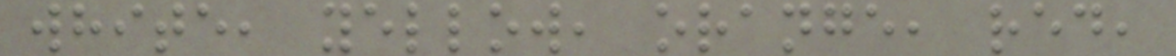white, yellow, orange, red,
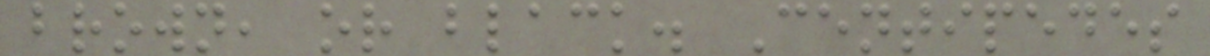brown, or black. Centipedes
